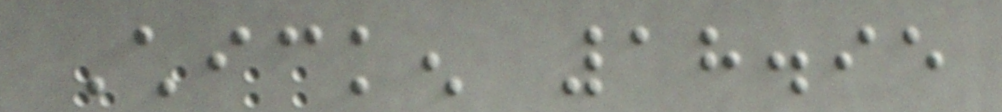Chicken 18.95
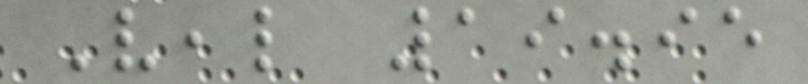Veal 19.95
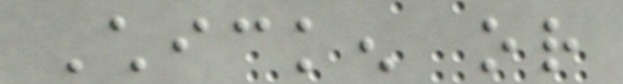Chicken or
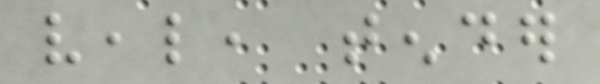veal, tender
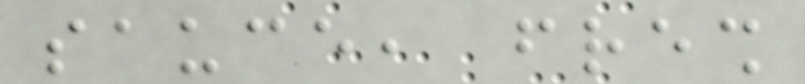sauce, fresh
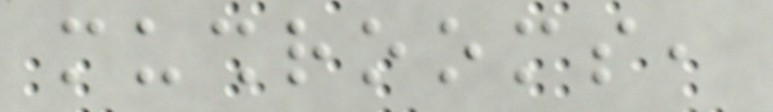mushrooms,
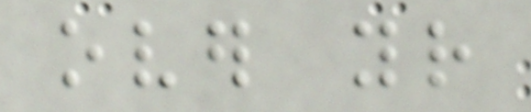over your
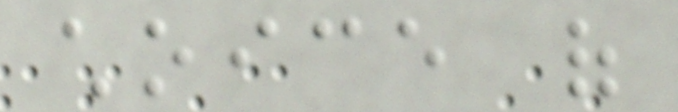choice of
